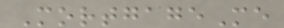MortgageMe
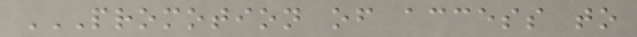PROMOTION OF ACCESS TO
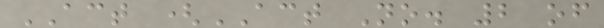ACT (ACT No. 2 of
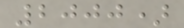2000)
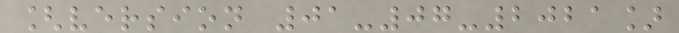[version 01-07-2021]
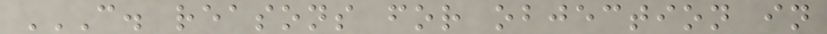C. REASONS FOR OBJECTION IN
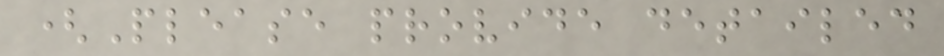(Please provide detailed
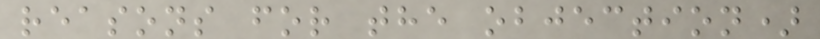reasons for the objection)
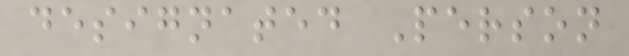designated Person
